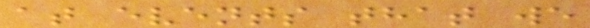at events that we
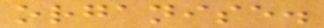organise.
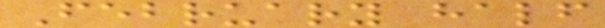February half
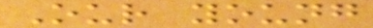Our young
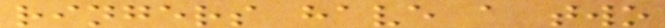ringers have a two
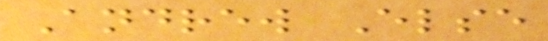Andrew Else
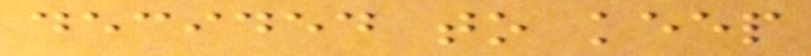decided to keep
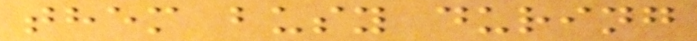them busy during
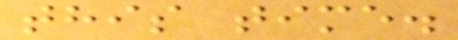this time.
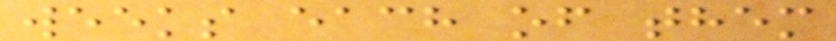weeks each of them
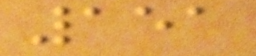151
